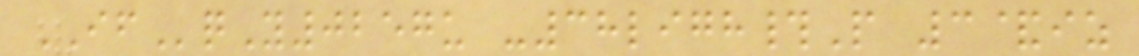IFqY0257u -38ligh#P 3&iz
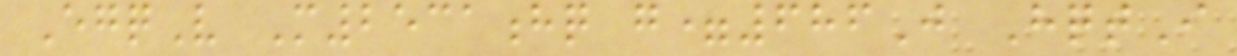EgqV M2531hq g=686J HqtI
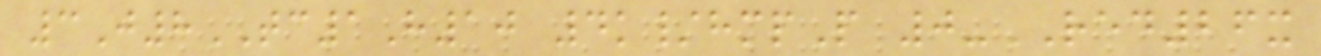3J8TC1H10 4k/hmpP 0-RED26x
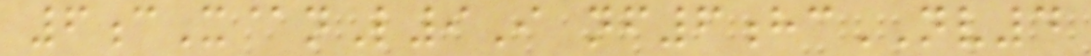6cX@nL9I nf6hcNV4
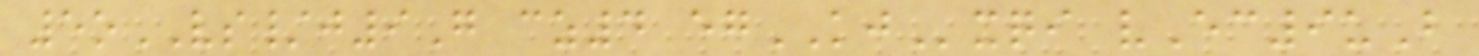5oVS/j9G cz4 egKJxqi vEc9uB
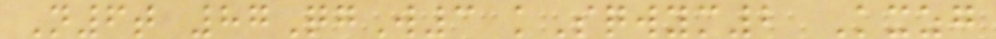N6t 87QgW3 kSqwym2 Kxzg
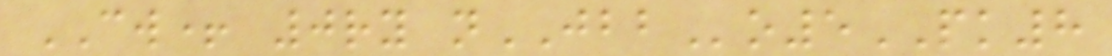CW+ 0ry nJBBo5PK8
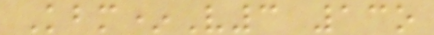Kbm*V3 13o
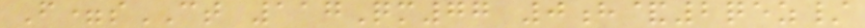F=sCT 117Qm77 0h&2qez/
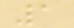1
